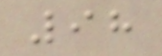98
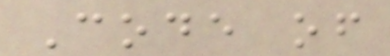Code of
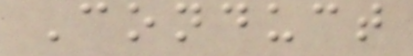Conduct
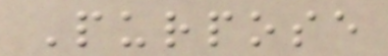Purpose
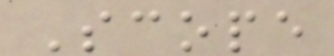Scope
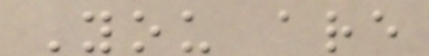You are
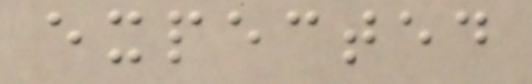expected
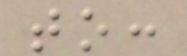to:
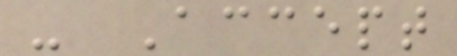- Accept
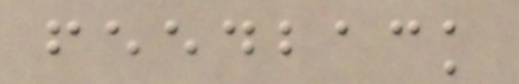feedback
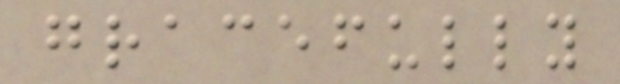gracefully
